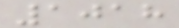1018
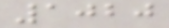1020
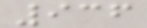936
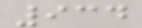934
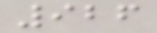926
